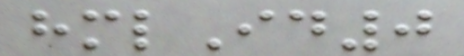hmlId0
